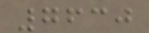7630
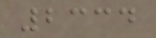2334
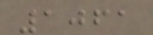1061
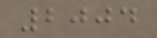2004
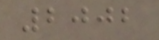2002
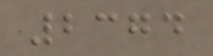2374
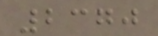2370
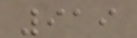919
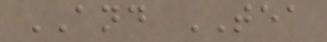AND TEA
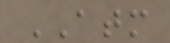ATM
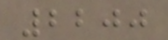2200
